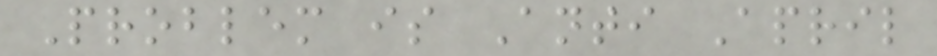Problem is Anti April
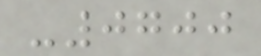-0700
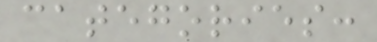categories:
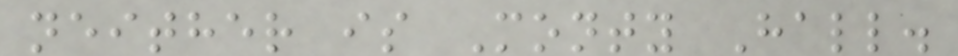neither is Monty Hall.
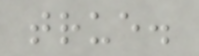true.
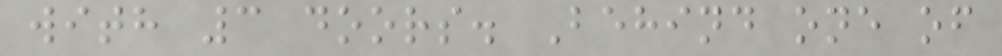with 3 doors. Behind one of
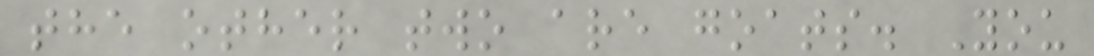the other two are goats. You
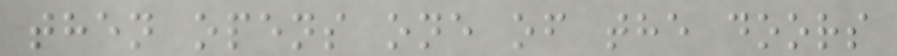then opens one of the doors
